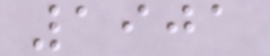1901
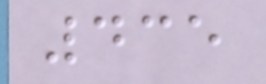435
